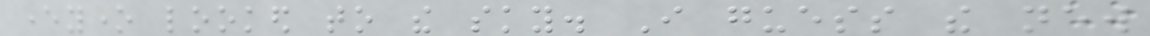everyone looked to the sky. I guess the new
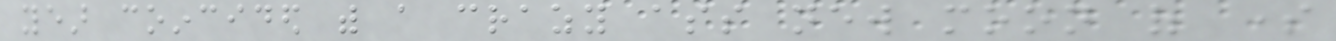year coincided with a crazy ass new moon of some
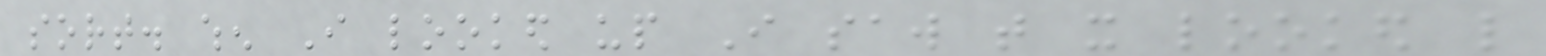sort. when I looked up I saw that it looked like
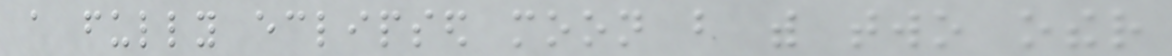a fully eclipsed moon but with two other
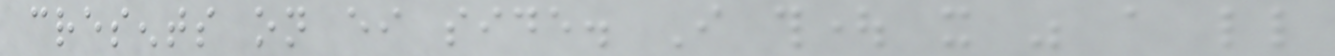cresents on either side. I thought it was a little
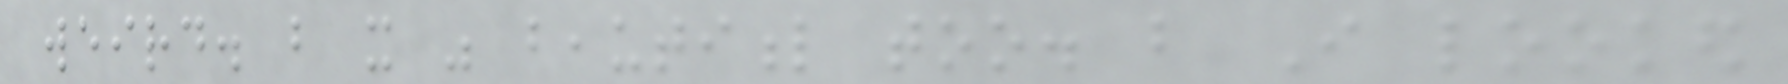weird. but it was beautiful too. but I looked
